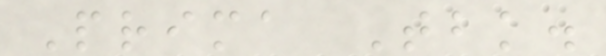Prima Tbk.
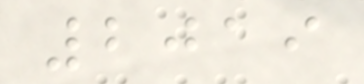2019
